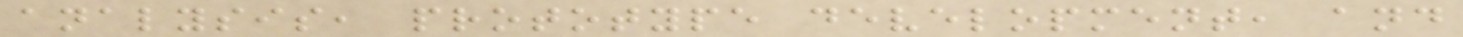analysis, prototype development, and
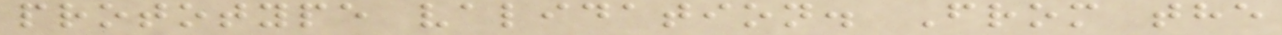prototype validation. From the
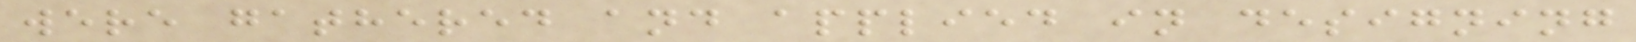were gathered and applied in designing
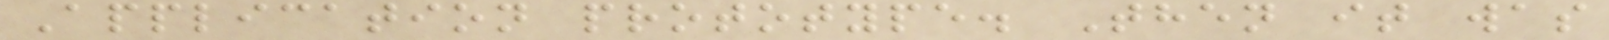Application prototype. Then it was
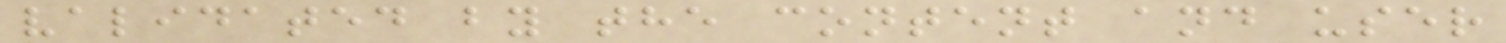validated by the content and user
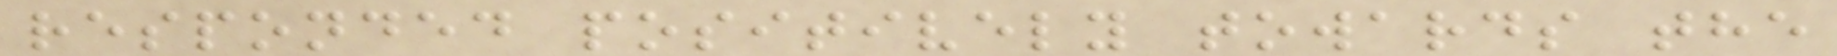responded positively towards the
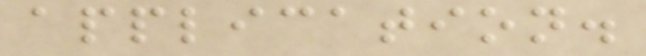application.
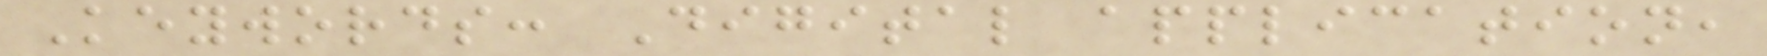Keywords: Digital application,
